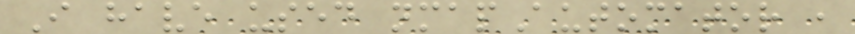I have used nmapAutomator ,
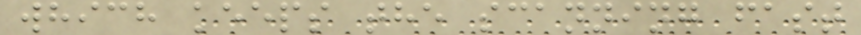which keeps the scanning fast
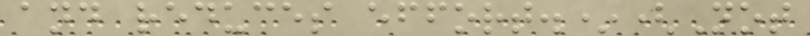and reduces effort.*(Not
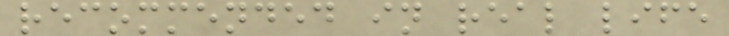recommended in real life
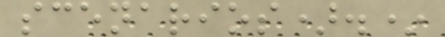scenarios).*
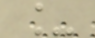_
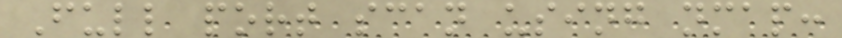Full port scan using nmap:
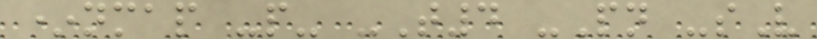*nmap -p- -T4 -Pn -sV
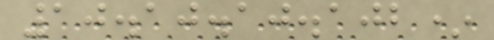10.10.10.102*
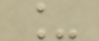_
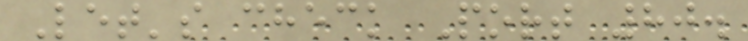Let's check Port 80.
